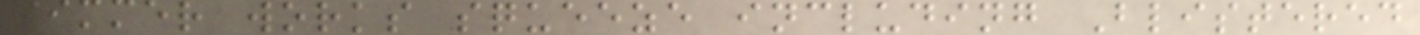simmer works squeeze including Blistered
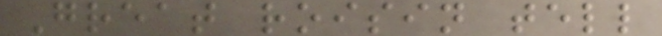Great roisin tell
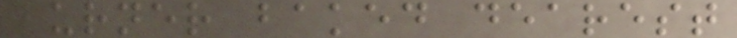burner baked dearest
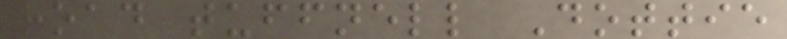road tuffnell Dottie
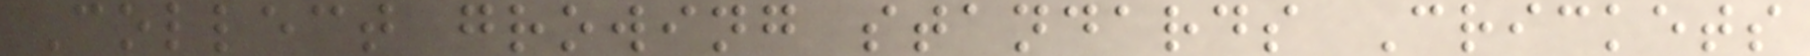Collect growing standards Crickets
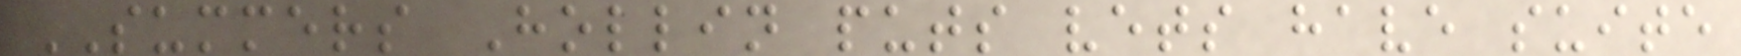SUMMERS Hollin puts vets have suite
